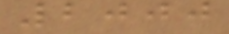2000
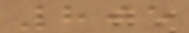805
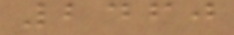2460
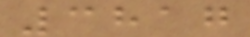3817
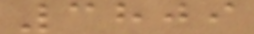3809
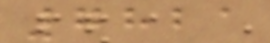7821
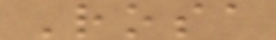Rosa
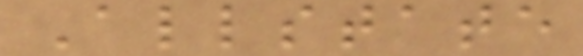Allstate
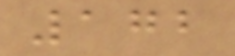172
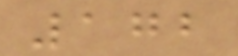172
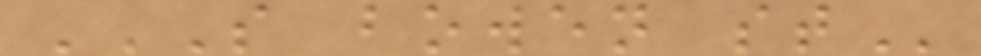S BOWEN ST
